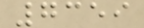7359
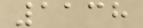1138
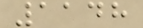1148
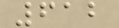612
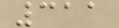311
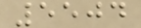5504
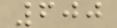600
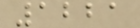1221
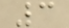3
